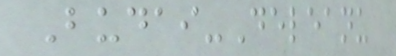Budai-Deleanu
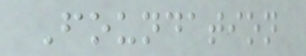Foundation
